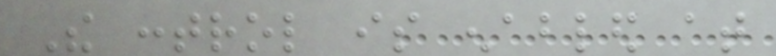The control is enabled at
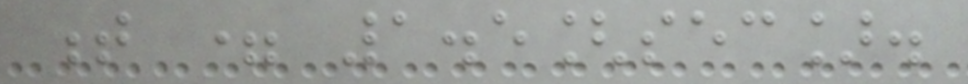t = 1.5[sec].
